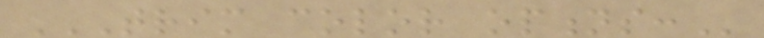TRIM COLOR OPTIONS:
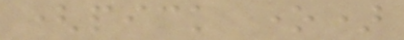(pick one)
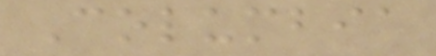Columbia
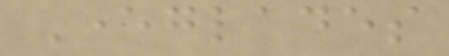Everglades
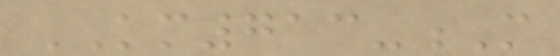KM713-M
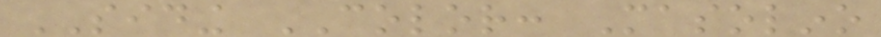SIDING COLOR: Masolino
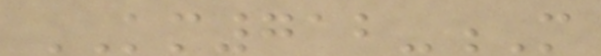KM712-M
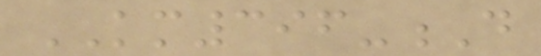KM396-D
